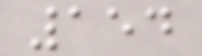154
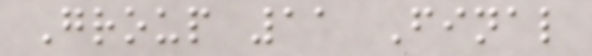Group 11 Final
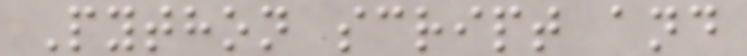Python script and
